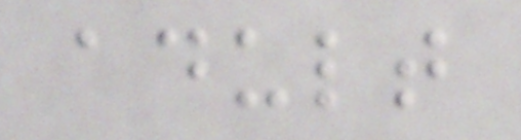adult
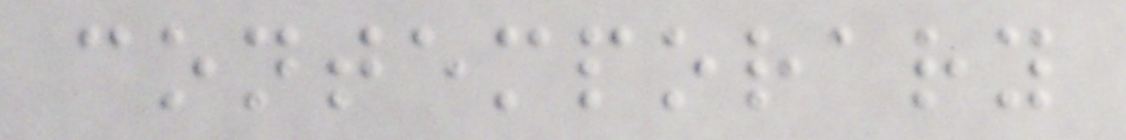contemporary
